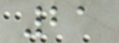21
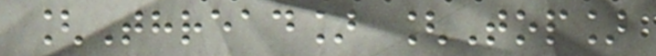[Thread] [Top]
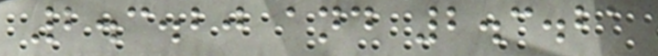2.3.20 and 2.3.21
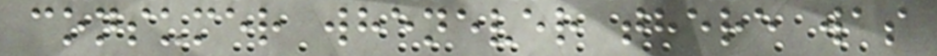consumer whenever there was
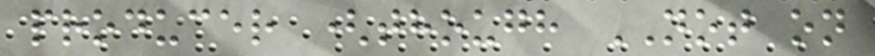producer (though NOT on
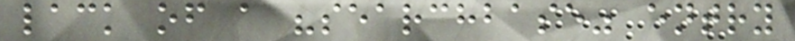lack of a "searchbase" entry
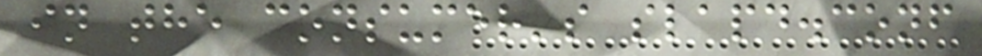in the consumer's slapd.conf
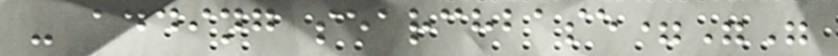- adding searchbase=""
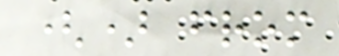() from
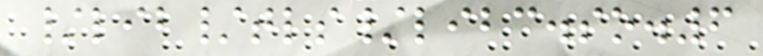/lib/tls/libc.so.6
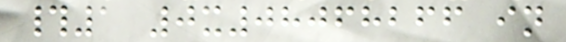#1 0x08068266 in
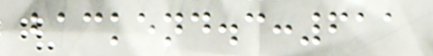backend.c:611
